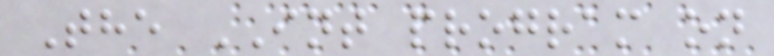The INT program on
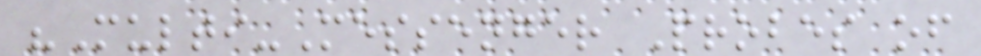"Multi-Messenger Probes of
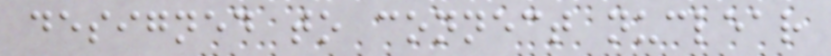designed to connect nuclear
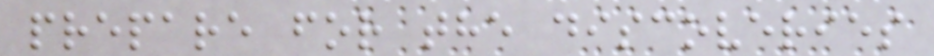prepare for the discoveries
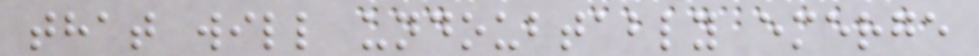that will undoubtably emerge
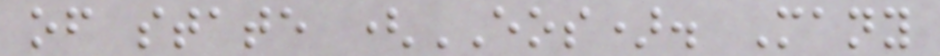of state (EOS). Many
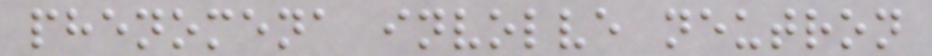phenomena involve neutron
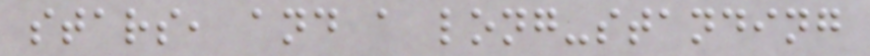stars, and a long-standing
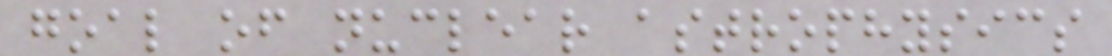goal of nuclear astrophysics
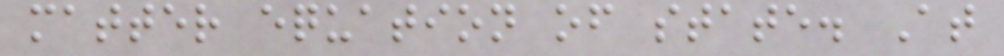matter equation of state. At
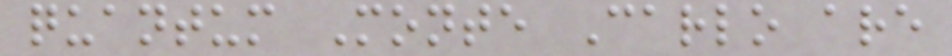quantum Monte Carlo are
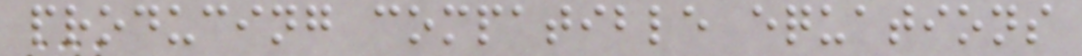producing compatible equations
